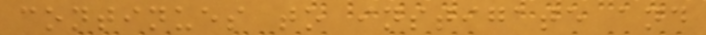continues to instigate and
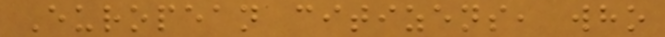European citizens, who
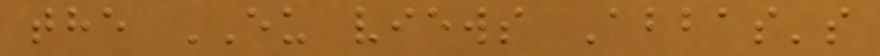the EU views Abbas's
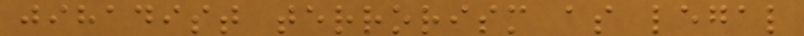jihadist terrorism as legal
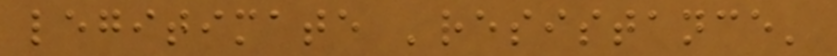legitimate 'resistance'
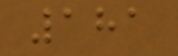181
